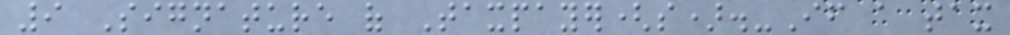9 Signature of Taxpayer(s).-If a tax
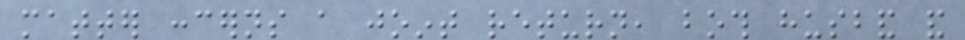matter concerns a joint return, both husband and
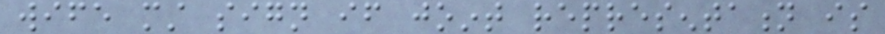wife must sign if joint representation is
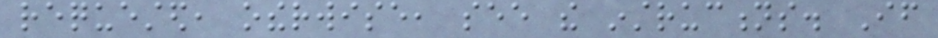requested, otherwise, see the instructions. If
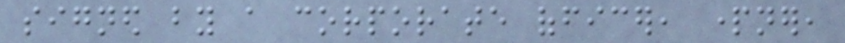signed by a corporate officer, partner,
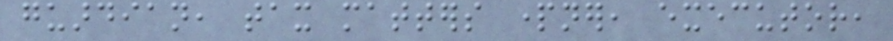guardian, tax matters partner, executor,
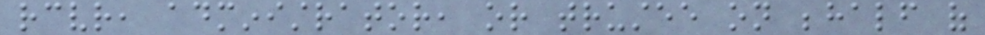receiver, administrator, or trustee on behalf of
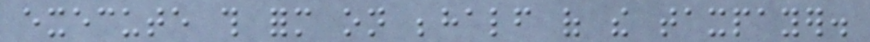execute this form on behalf of the taxpayer.
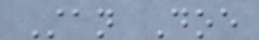Stan Doe
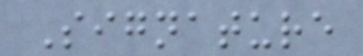Signature
